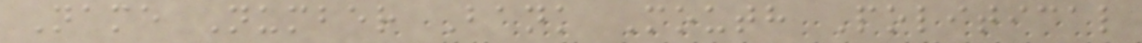Name Number Bank Mouth Political
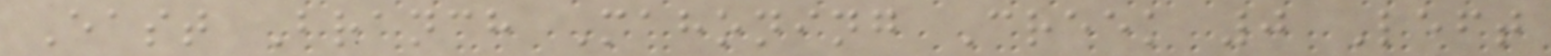East Branch Mahoning Creek 0 Left
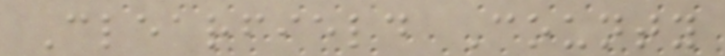Clearfield County
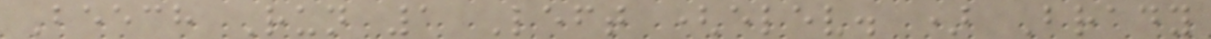Beech Run 1 Left (elev. ) Brady
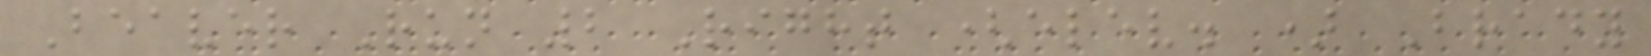Beaver Run 2 Right (elev. ) Brady
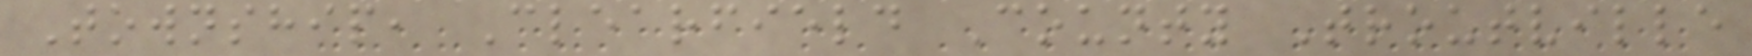Township, Clearfield County Troutville
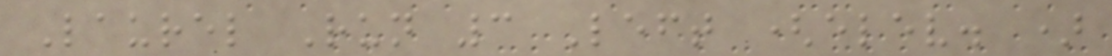Laurel Run 3 Left (elev. )
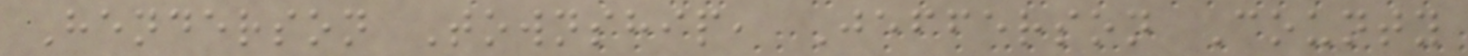Henderson Township, Jefferson County
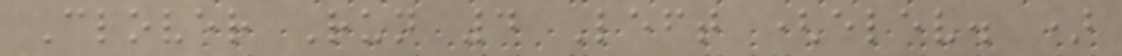Clover Run 4 Left (elev. )
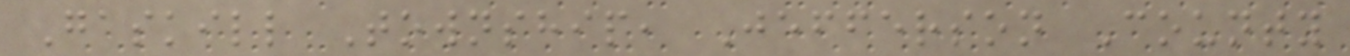Gaskill Township, Jefferson County
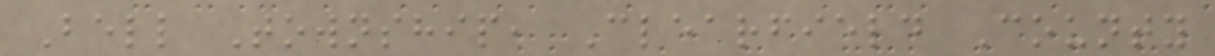Bell Township, Clearfield County
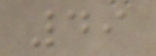49
